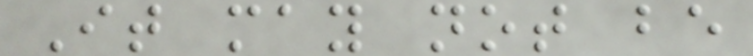It may not be
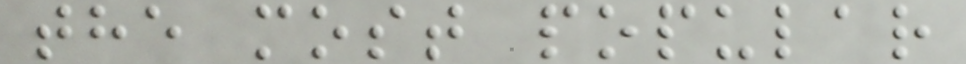the most popular
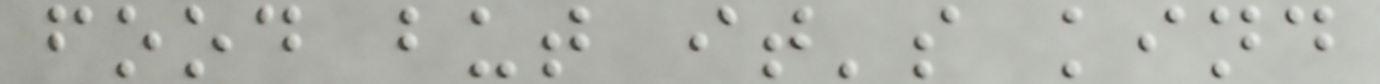food but it's kind
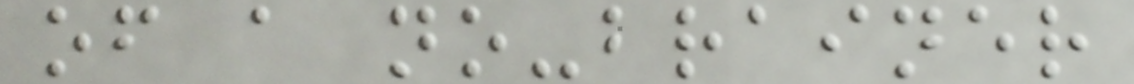of a no-brainer
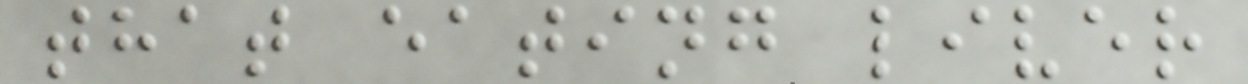that eating liver
